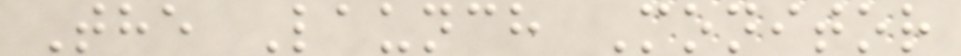The Launch Monitor
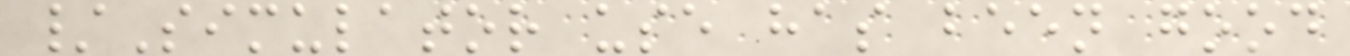/Simulator use has been good
